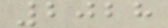2028
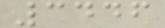3446
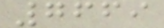7669
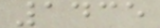1435
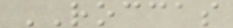ROCCAS
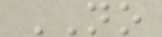NO
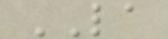LA
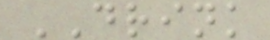DRINK
